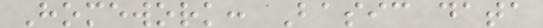Homework: Basic data
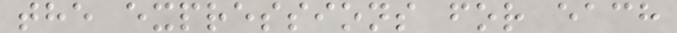the expressions for each
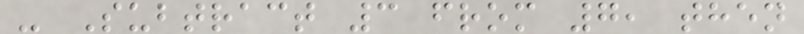- Subtract 3 from 7, then
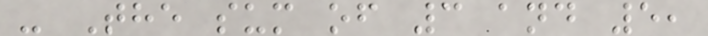- The sum of 3 and 5,
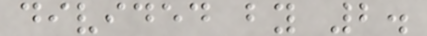divided by 2.
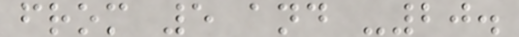from 5 and -20.
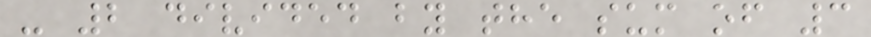- 2 divided by the sum of 3
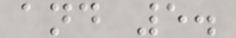and 5.
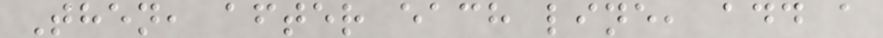Then, after each line, add a
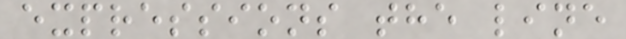expressions the line
